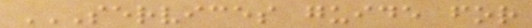SERVICES GUIDE FOR
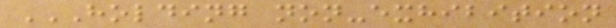HOLDING NON-EXHIBITION
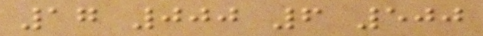17 000 6 500
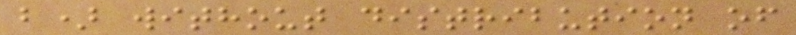b) without distribution of
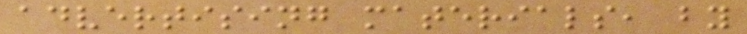advertising materials, by
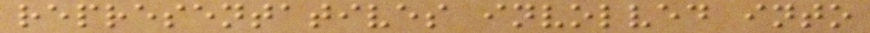representatives involved into
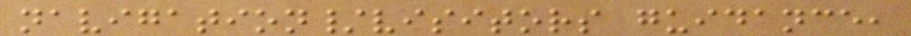navigation/visitors guidance,
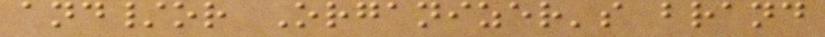and/or Organizer's brand
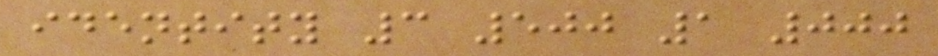identity 3 500 1 000
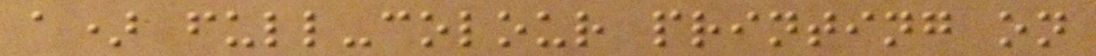a) full-colour printing on
